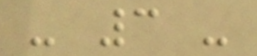- 3 -
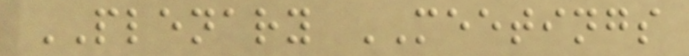PLENARY MEETINGS
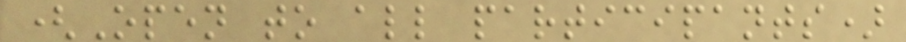(Open to all participants)
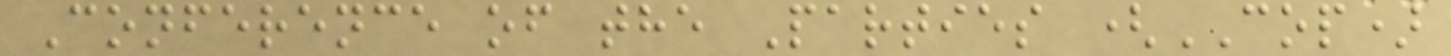Conference of the Parties (COP)
